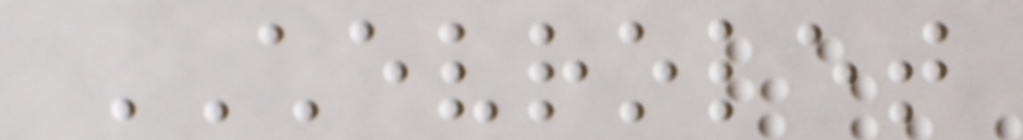CHEVROLET
